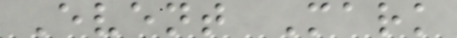Event Mark
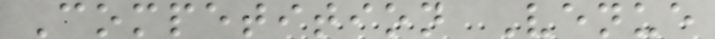Competition Venue
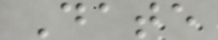Date
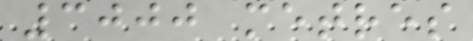3000 metres
